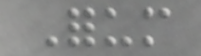Forum
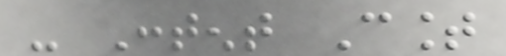- Content Count
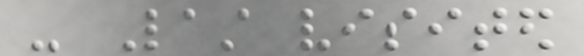- Last visited
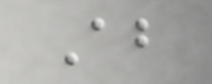About
